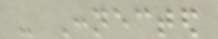- Connected
